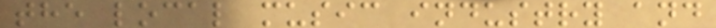the local music industry and
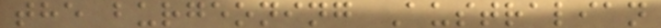the burgeoning Australian
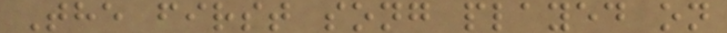The first song played on
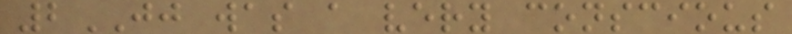2JJ was a very conscious
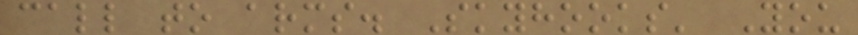call to arms. Skyhooks' You
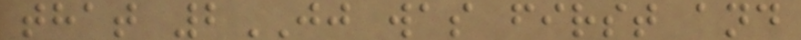that 2JJ was first and
